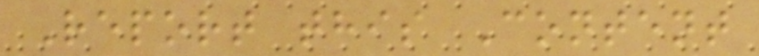Report this Content
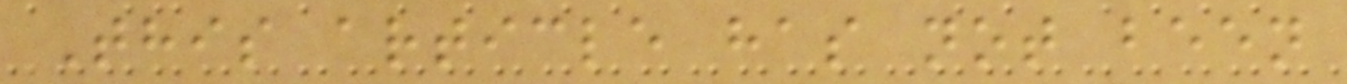This article has not been
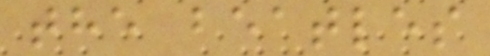the beatles
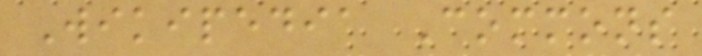Wikipedia Commons
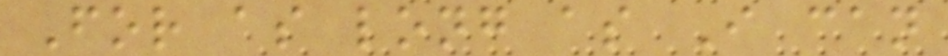For as long as I can
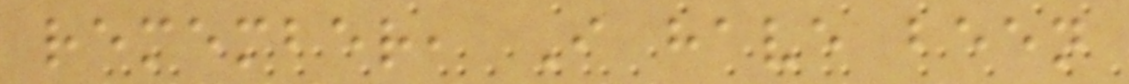remember, I have been
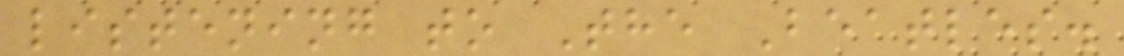listening to The Beatles.
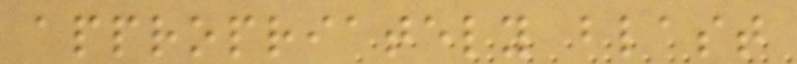appropriately blast
